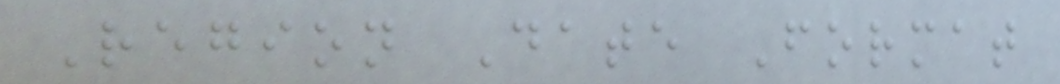Region Date Format
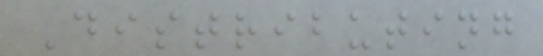Distributing
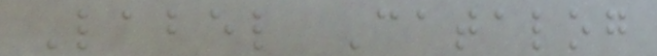Label Catalog
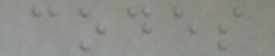codes
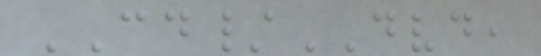CD/DVD,
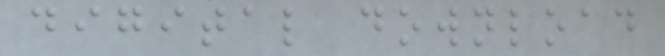digital download
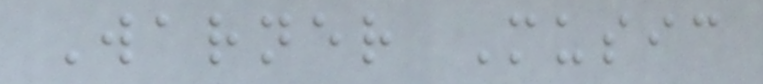Warner Music
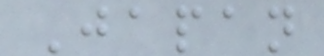Japan
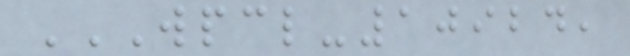WPCL-10924,
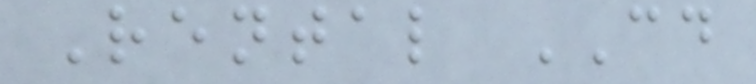Rental CD
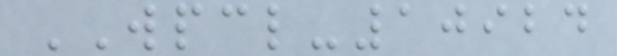WPCL-10924
